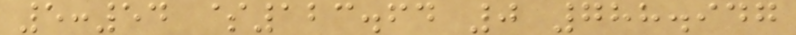5:54 $123.64 0 788.947
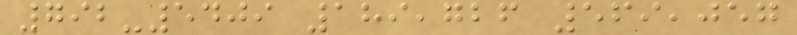792-5409 189,726 569,057
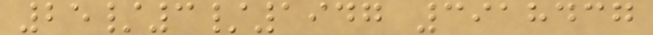25/3/1947 3918437
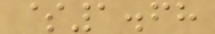$1.68
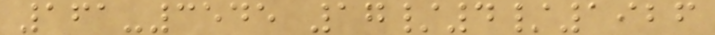161-3545 17/4/1926
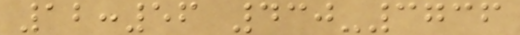12:56 430-3736
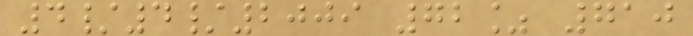4/4/2009 72% 710
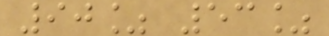90% 53%
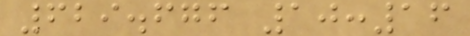629.676 10:16
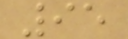95
